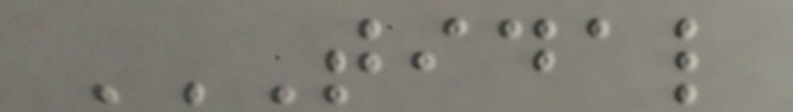TIDAL
